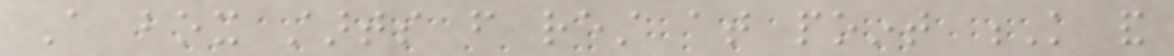A box starts from rest at point K and
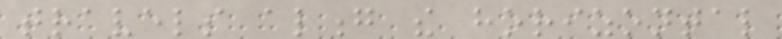travels along the horizontal
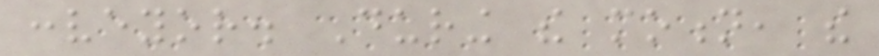conveyor. During the motion, the
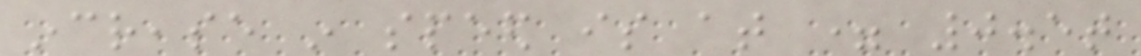increase in speed is at = 0.5t
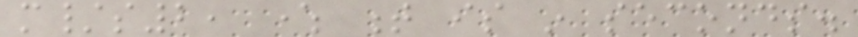m/s2, where t is in seconds.
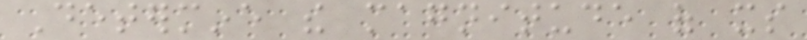Determine the magnitude of its
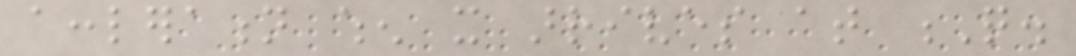accleration when it arrives at Q.
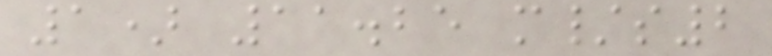1) 11.25 m/s2
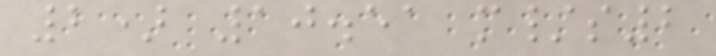2) 10.51 m/s2
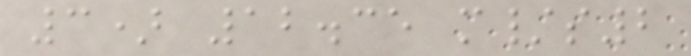3) 12.35 m/s2
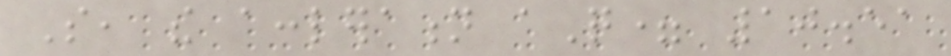So, the accleration aQ= 10.51
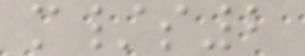m/s2
